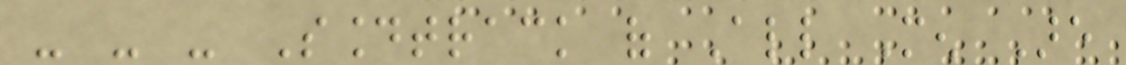- - - Soundtrack of All Men Are
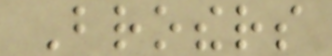Brothers
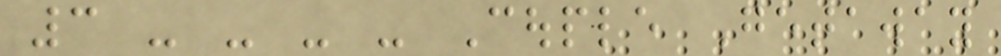3 - - - - Couple Getaway
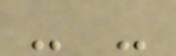- -
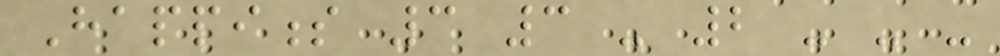Happiness 3 3 - 2 - - -
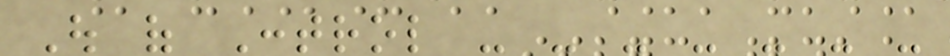Out of Control - - - - - - -
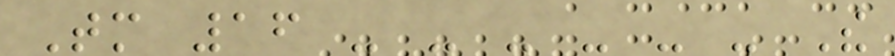Tomorrow 16 - - - - - - The
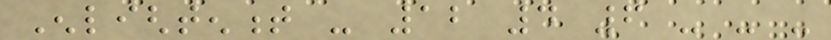Enlightenment - 12 4 6 - - -
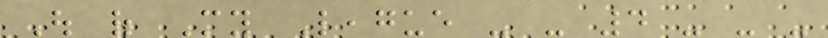Out of My League - - 4 - - -
